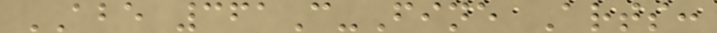ABE 361C-Fine Arts:
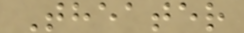Theater
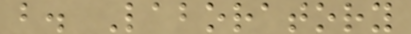b. Laboratory
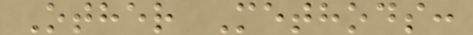Other Methods:
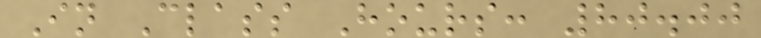In Class Hours: 80.00
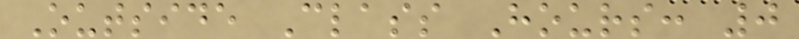Outside Class Hours: 0
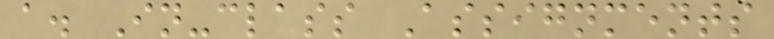a. In-class Assignments
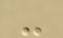-
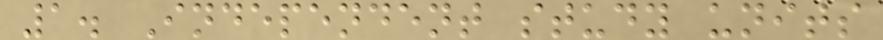1. Independent study units
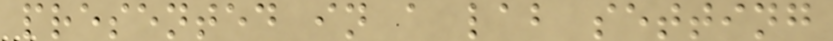presented in a lab setting
